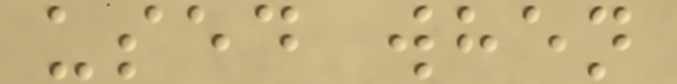used when
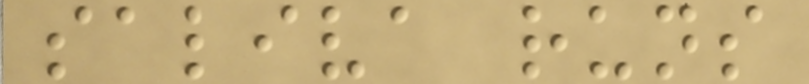saliva runs
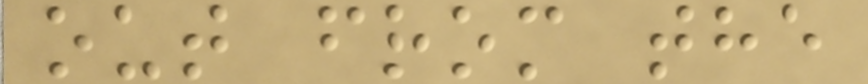out from the
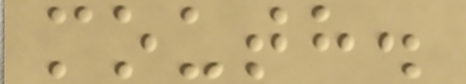mouth.
